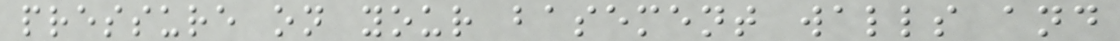pressure on your basement walls and
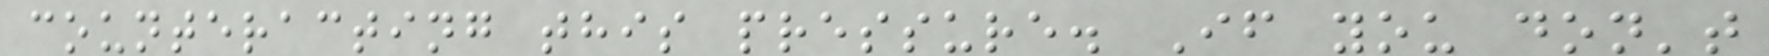counteracting this pressure. If you don't
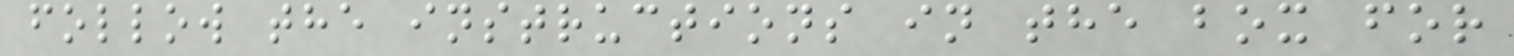follow the instructions in the box for
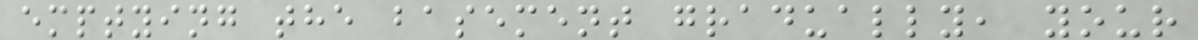emptying the basement gradually, your
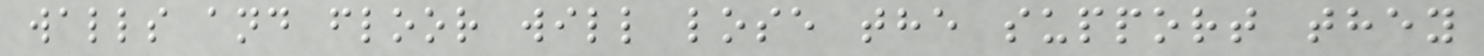walls and floor will lose the support they
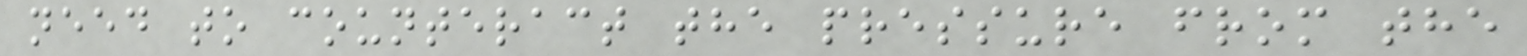need to counteract the pressure from the
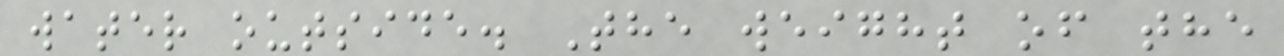water outside. The weight of the
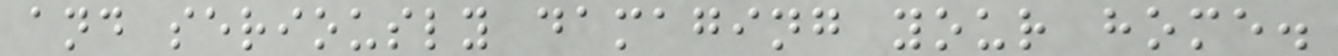and seriously damaging your home.
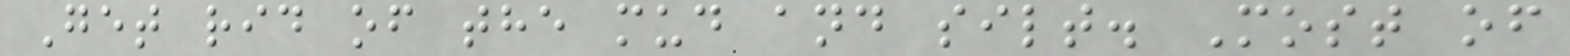Get rid of the mud and silt. Most of
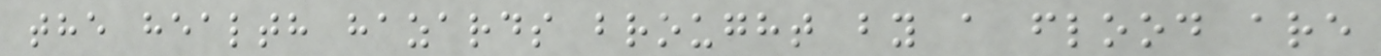the health hazards brought by a flood are
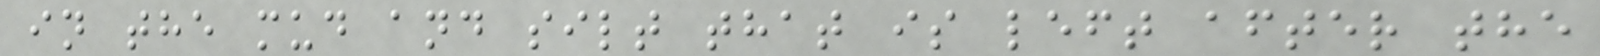in the mud and silt that is left after the
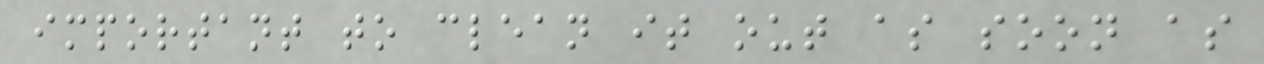important to clean it out as soon as
